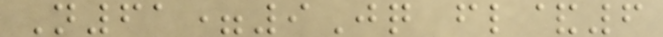N61=9Jq fl&6
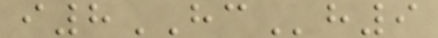i8HCh9
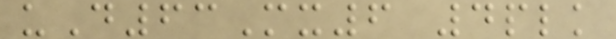uD63Mx6 4plk
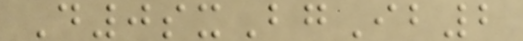D0sxBgIb2
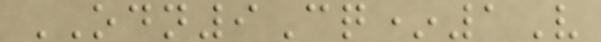ODN9Cq*1V
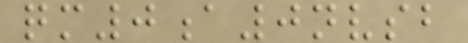qm0a0nvsb
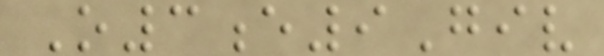O3e9Giv
